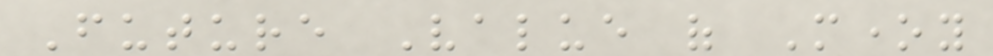Future Value of Money
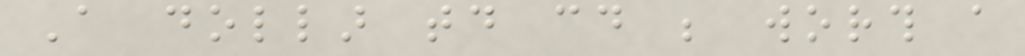A dollar today could be worth a
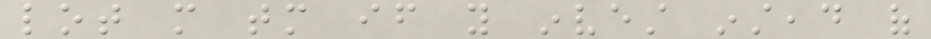lot more tomorrow if you invest instead of
